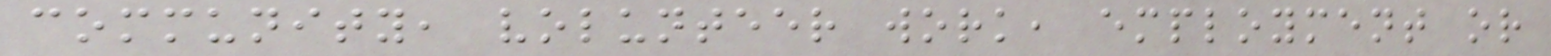community, volunteer work, employment or
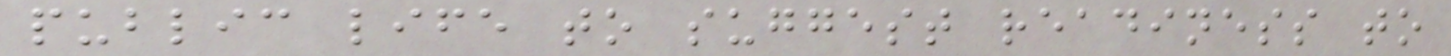public life to suggest readiness to
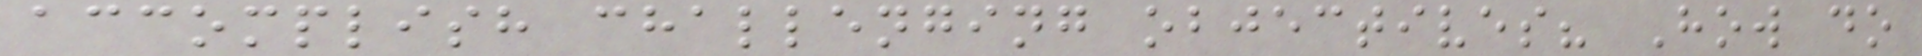accomplish challenging objectives? How do
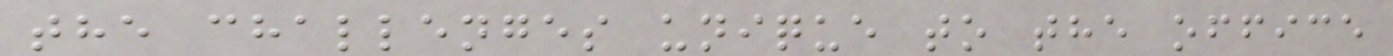the challenges unique to the office
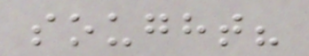sought?
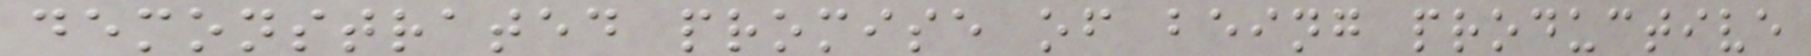demonstrated promise of being productive
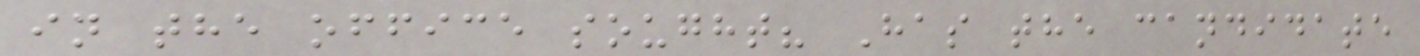in the office sought? Has the candidate
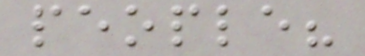people?
